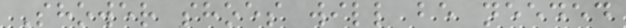Shower shoes will be needed
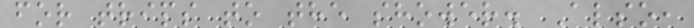for trips to the shower. Also,
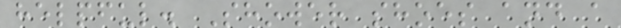helpful. Shower shoes and a
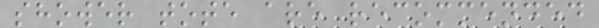shower tote are recommended
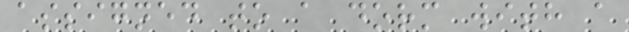assigned to a dorm with a
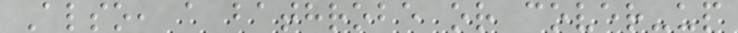Also, a bathrobe or cover-up
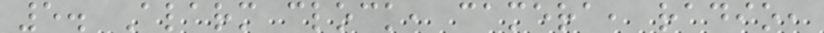5. Alarm clock, camera, radio,
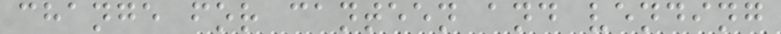change for canteen and vending
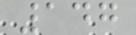147
